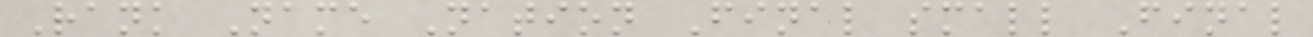Rank Name Nation Final small Final
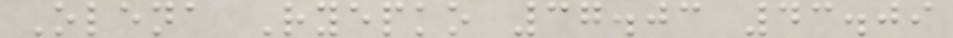Olena Ryepko 37.03 43.09
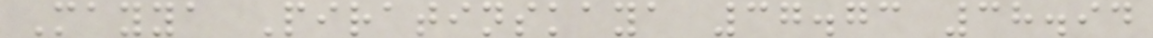Mayya Piratinskaya 37.73 38.94
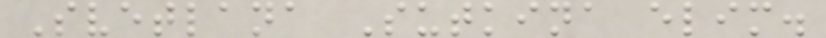Svetlana Sutkina elim.
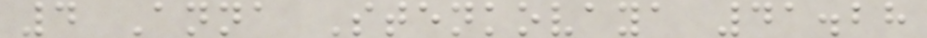4 Anna Stenkovaya 41.28
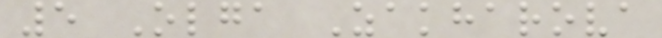5 Olga Zakharova
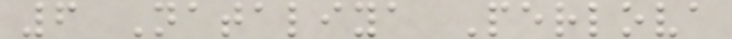6 Nataliya Perlova
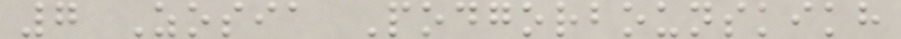7 Zosia Podgorbounskikh
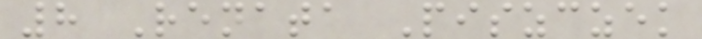8 Renata Piszczek
